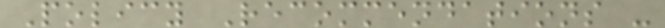Policy Recommendations -
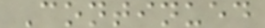Continued
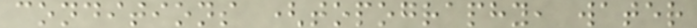conditions (topography, water
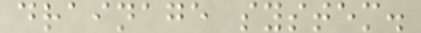drainage system.
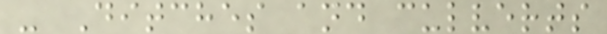- Ditches and culverts
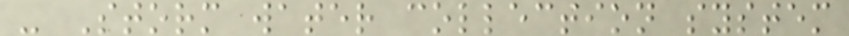- Storm water collection system
